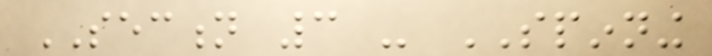SECTION 3 - SPINNING
